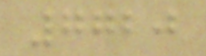7720
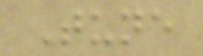Tune
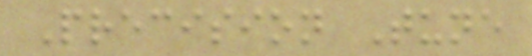Precision Tune
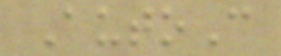AutoC
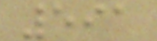591
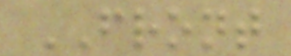FRONT
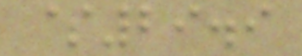$29.9
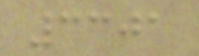3301
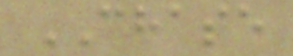CHASE
